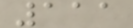111
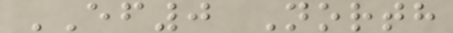EF0 North
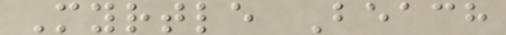Myrtle Beach
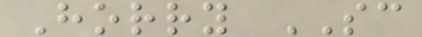Horry SC
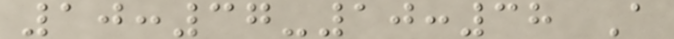10:37-10:38 A
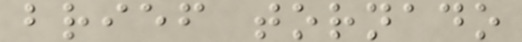brief tornado
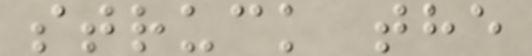struck the
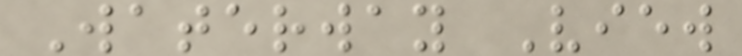Waterway View
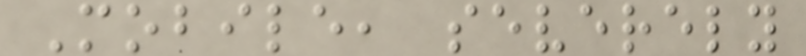Mobile, severely
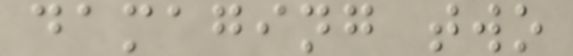damaging two
